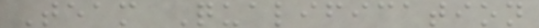Team Qualification
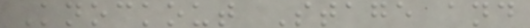Knockout Stage and
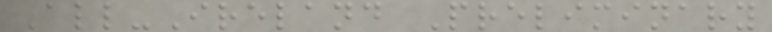All-Ireland Preliminary
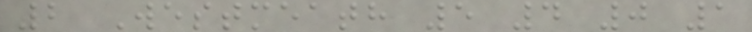2 Westmeath 5 4 0 1
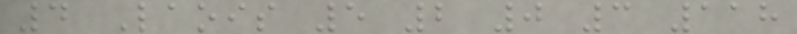4 Laois 5 2 0 3 118
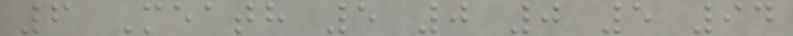6 Meath 5 0 0 5 94
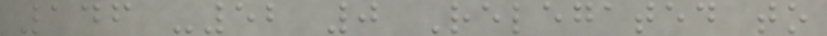146 -52 0 Relegated to
